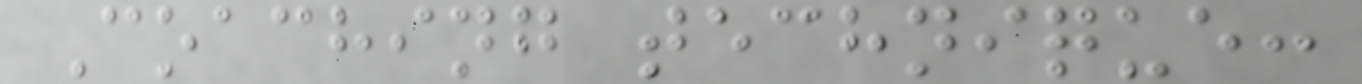Coaching technique:
